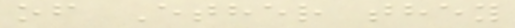of Ether they
